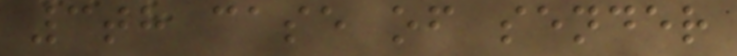3th case of sender
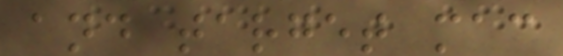and target mac
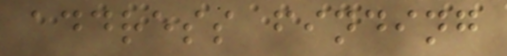address finding
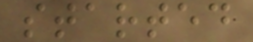started
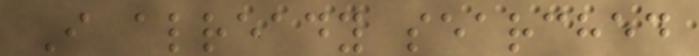I already searched
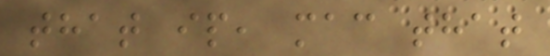that ip, mac that
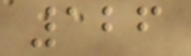126
